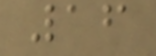16
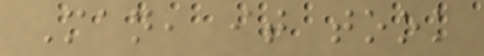Man, it took
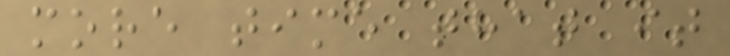more time that it
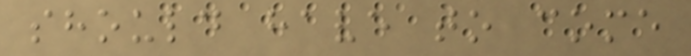should have to come
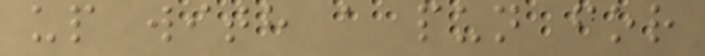up with a pun for
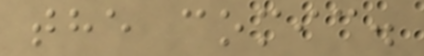the comic.
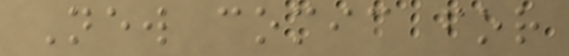New comic for
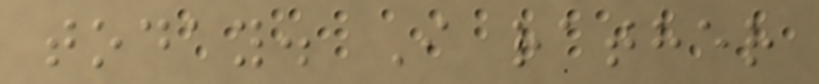today. I rather
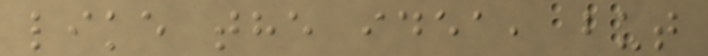like the idea, but
